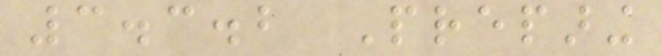3.3.2 Preparing
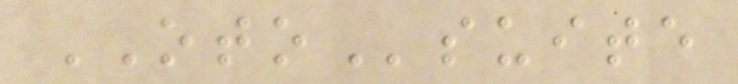OTOsuite
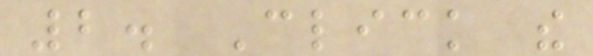2. Click the
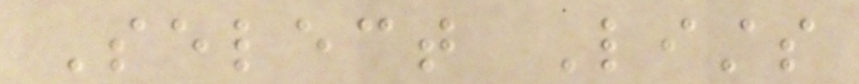Select Lists
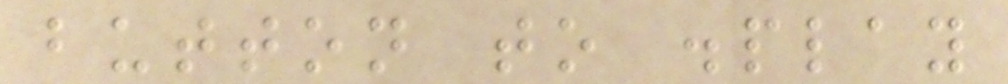button to display
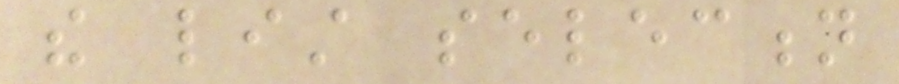the list selection
